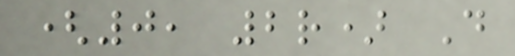(0, 2r) D
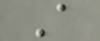A
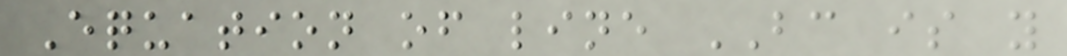Equation of line BC is y
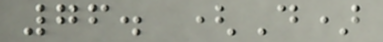76. (D)
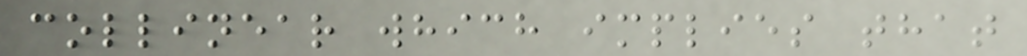collinear which implies that
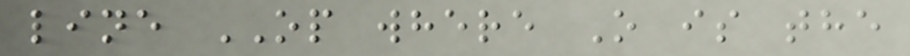line OP where O is the
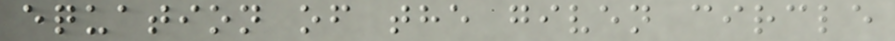equation of the given circle
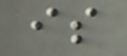is
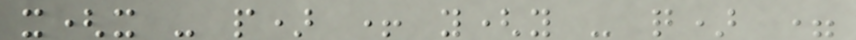x(x - p) + y(y - q) =
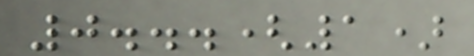0...(1)
